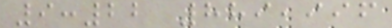9:22 889,996
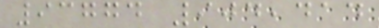93774 904,414
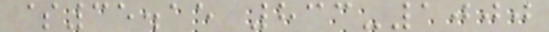$35.15 833-1000
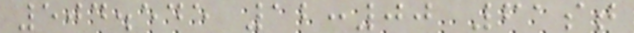504.545 12:00 61st
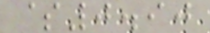$0.90
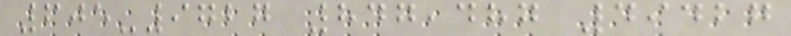605-9727 847,487 49427
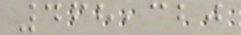468,320
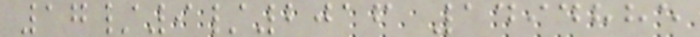17/9/2016 1494885
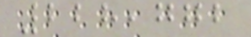228,772
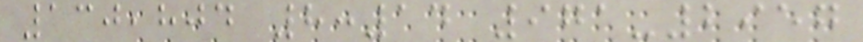130,804 8:14 971-2957
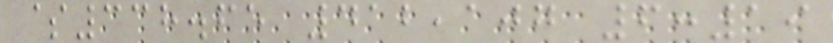$338.65 412,107 6:19
